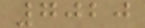7020
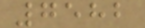7582
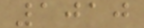1010
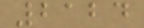2124
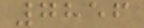7856
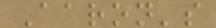Aaron's
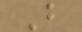B
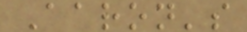Aaron's
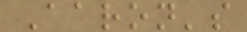Aaron's
